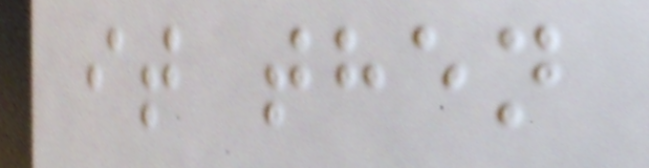it then
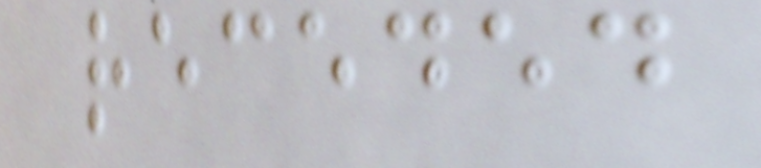receded
